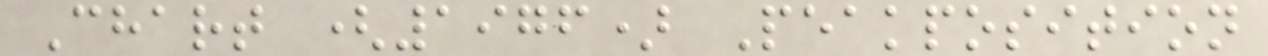Chart (1976) Peakposition
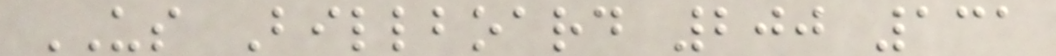US Billboard 200 131
